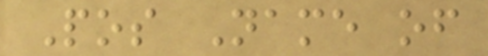Pos Name of
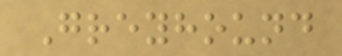Greyhound
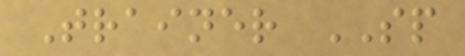Trainer SP
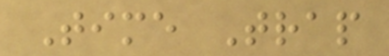Time Trap
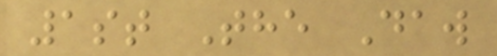1st The Daw
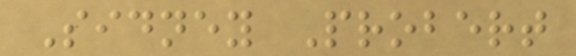Sidney Probert
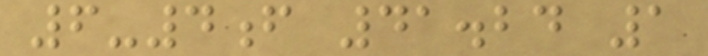6-4f 41.24 1
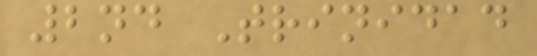2nd Trinidad
